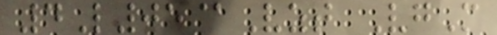4L05@Vzt VgM
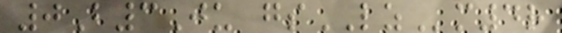0B3Ju gsLZm4r
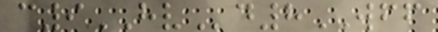c9HVd8WFF
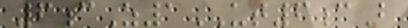6cZ1UT6cB
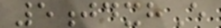5jdxhE
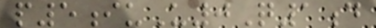p5iuU0Q1d
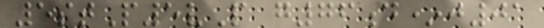5stP5vP g76d*j01
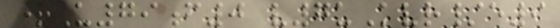+U79f0 v7uKvr/e9
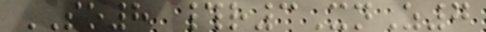SO8 #r3XnZ7
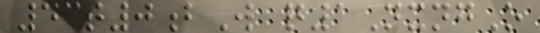43t0bW q1NxngO
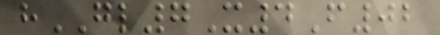hGL7X4F02
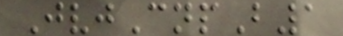JvjCnpB1
